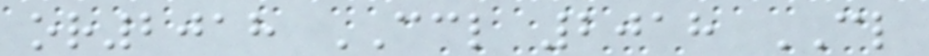or2018 CCL 2018 CL
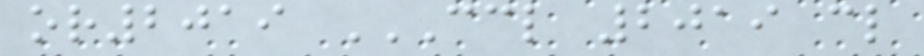or2019 CCL 2019 CL
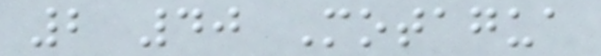2 40 Motagua
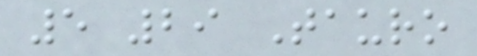5 29 Tauro
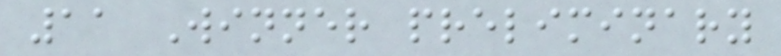11 Winner preliminary
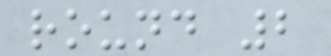round 2
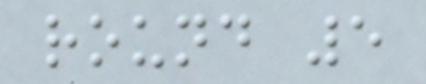round 5
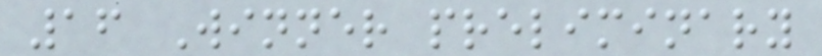16 Winner preliminary
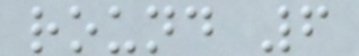round 6
